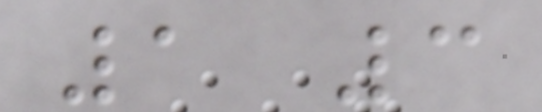1 3
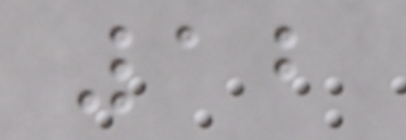12
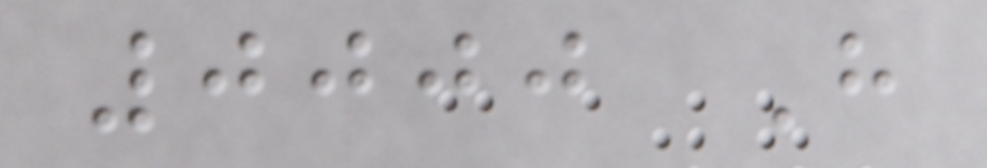0000 H
